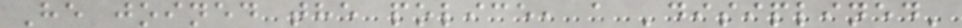He joined the police, a 'disiplined'
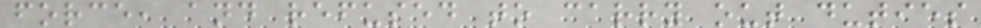force, and refused to carry out duties
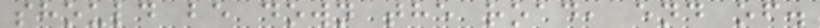should be down the road, end of.
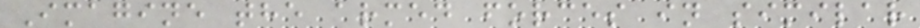Imagine the armed forces in similar
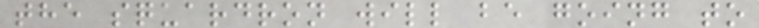the squardron will be going to
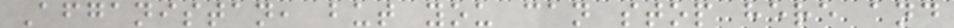Afganistan, but you can stop here and
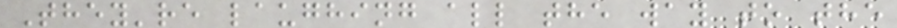They're laughing all the way to the
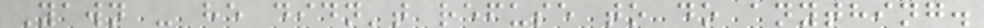Yawn - he didn't refuse to do anything.
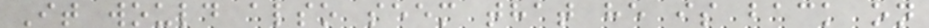It would also seem that he is back on
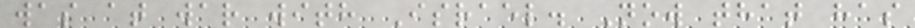was at war with Israel. Now that has
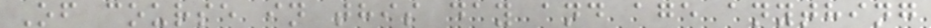Of course in this day and age anything
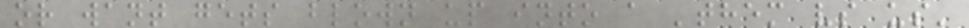or want gets blown up into a 'them vs us'
